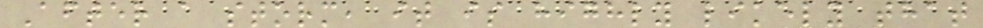After a storm, it is highly likely that
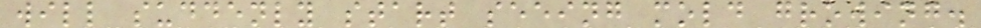will suddenly start seeing mold growing.
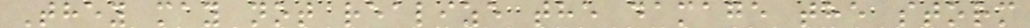They may not realize the damage the storm
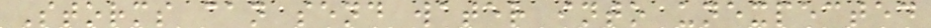Storms can send water into unexpected
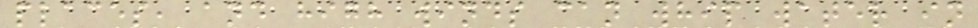places, and high winds can whip water in
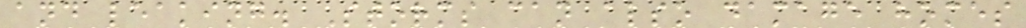and leaking. Storms can also damage homes
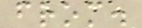from.
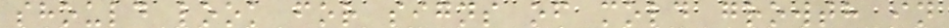should look for signs of mold growth in
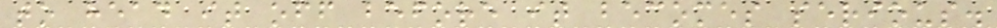to head it off before it becomes serious.
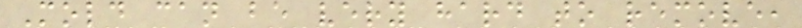Mold can be very hard to remove,
